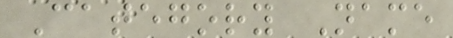Category Name
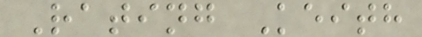Rating Keith
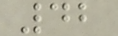42
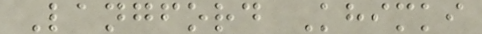Langford Khimki
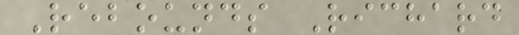Rebounds Richard
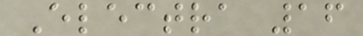Electra 16
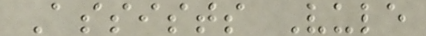Assists Vule
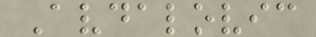Avdalovic
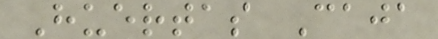Huertas Caja
